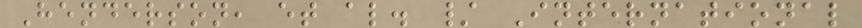Henderson, et al. / International
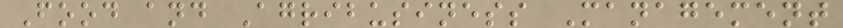Food and Agribusiness Management
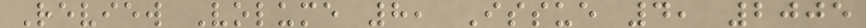Review Volume 8, Issue 4, 2005
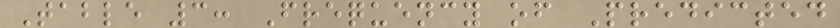Table 3: Frequency of Predicted
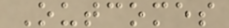Outcomes
